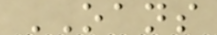OANS
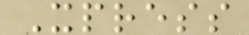Xpress
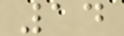14
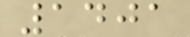1401
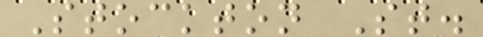Stockton St.
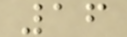16
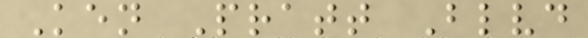Ken Pratt Blvd
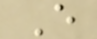E
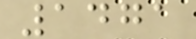1471
